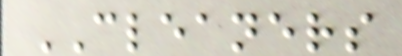CLEANERS
